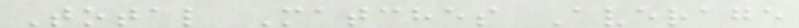Total Matches Average
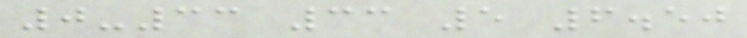0-33 33 5 6.50
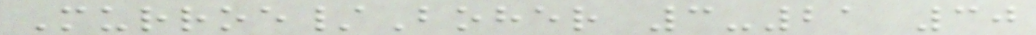Murroe/Boher 3-21 30
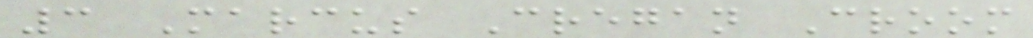3 Marcus Cregan Croom
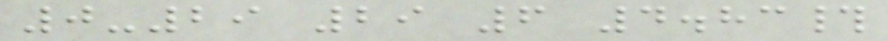0-29 29 6 4.83#
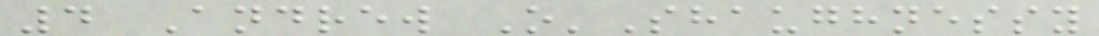4 Andrew O'Shaughnessy
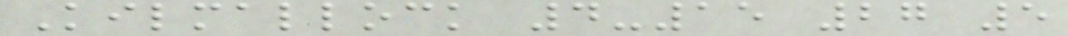Kilmallock 4-15 27 5
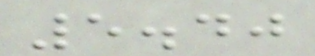5.40
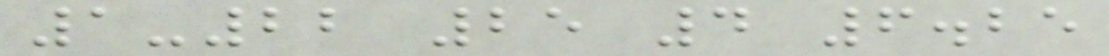1-22 25 4 6.25
